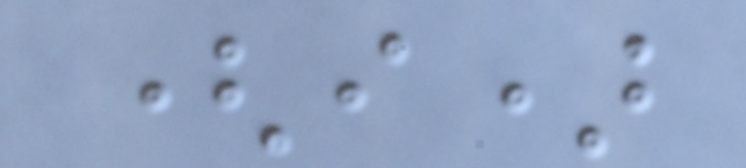(i)
